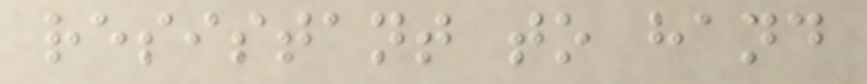resistant to hand
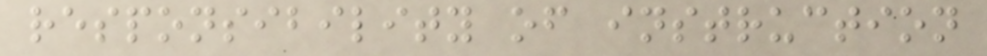responsibility of instruction
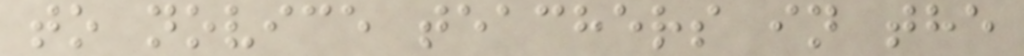to novice teachers in the
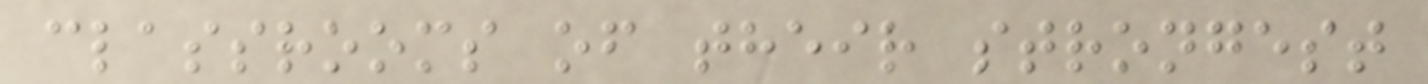classrooms of their strongest
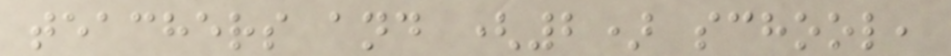teachers and (2) school,
